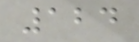124
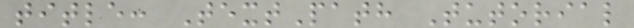title: TextPath Tutorial
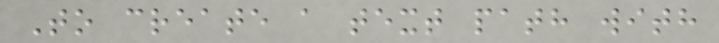To create a text path with
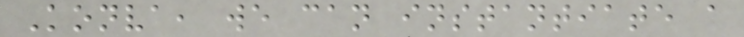Konva, we can instantiate a
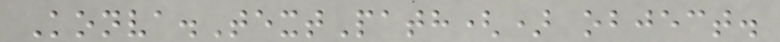Konva.TextPath() object.
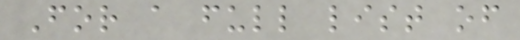For a full list of
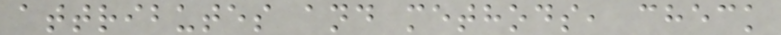attributes and methods, check
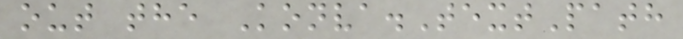out the Konva.TextPath
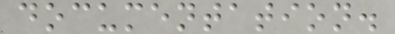documentation.
